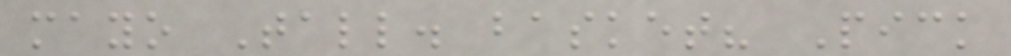mayo Tall. basket? Pick
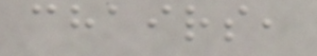chairs,
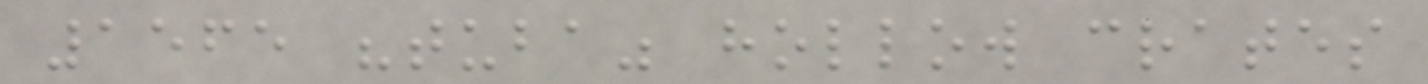1565 "tuba" hollow crates
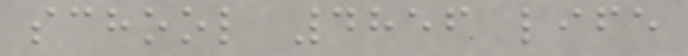school 4856 life
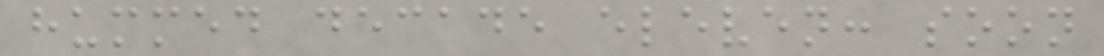hummed decade eleven: soon
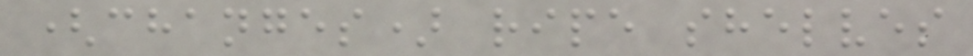(changes) ripe shelves
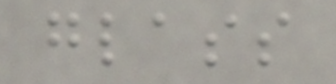glass
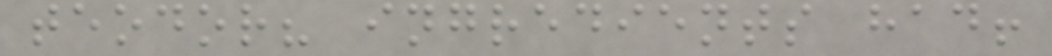teodor? ingredients had!
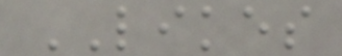LIKES
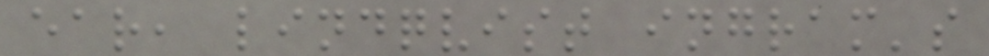ear, lindqvist ingram's
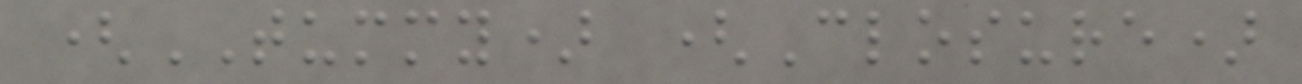(TUMMY) (Closure)
